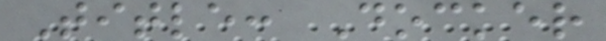Title: Docker
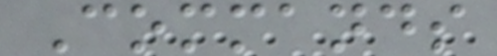Commands
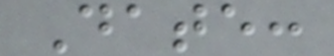Date:
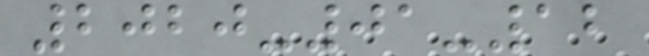2020-01-12
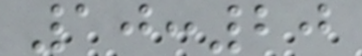10:20
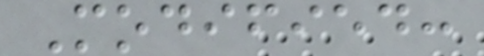Modified:
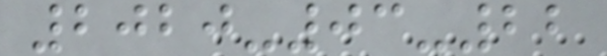2020-03-22
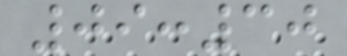09:30
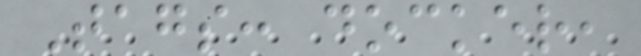Tags: docker,
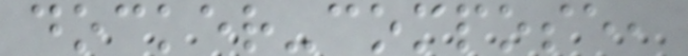docker-compose,
